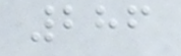286
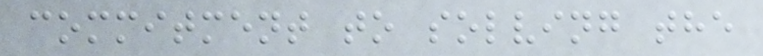commitment to solving the
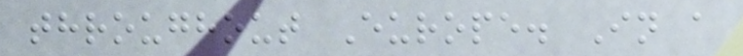throughout Europe. In a
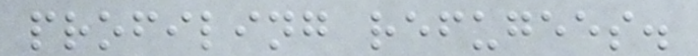profiling refugees.
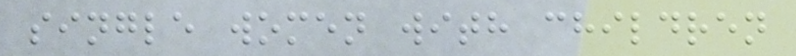single women with children
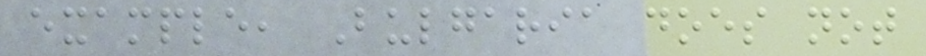example, Bulgaria does not
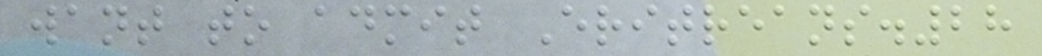want to admit Eritreans.28
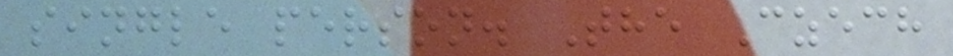single person. The Czech
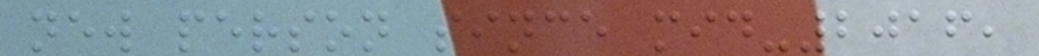new person since mid-2016,
